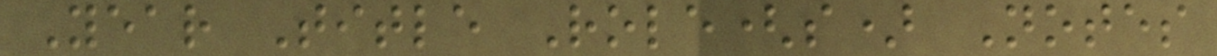Year Title Role(s) Notes
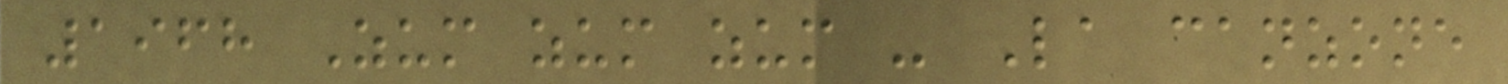1968 Zum zum zum - La canzone
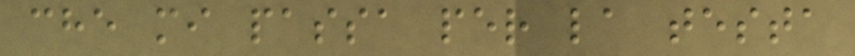che mi passa per la testa
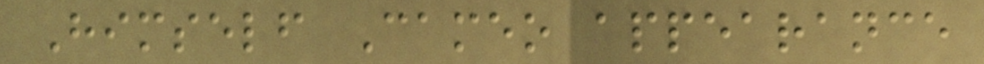Himself Cameo appearance
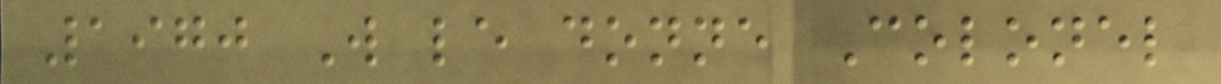1970 W le donne Colonel
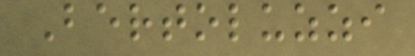Bertoluzzi
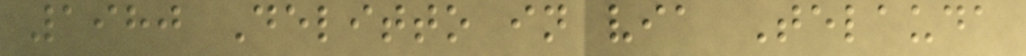1980 Delitto in via Telauda
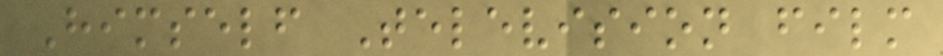Himself Television film
